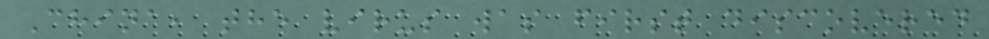China, the virus was first discovered
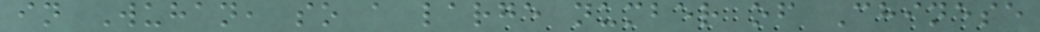in Wuhan, so a large number of Chinese
